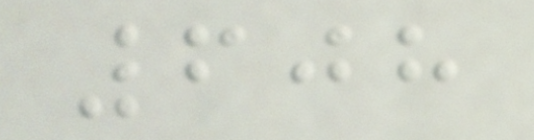608
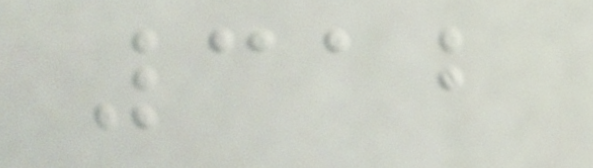312
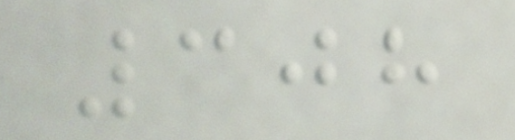308
